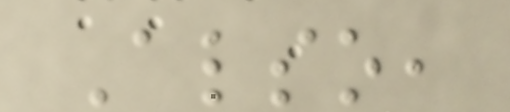Also,
